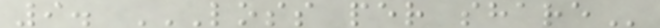9. LOSS PER SHARE
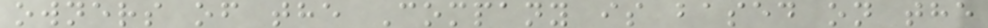owners of the Company is based on the
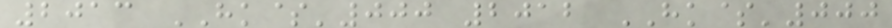2013 HK$'000 2012 HK$'000
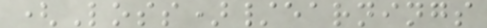(Loss)/earnings
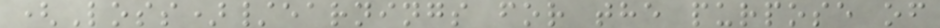(Loss)/earnings for the purpose of
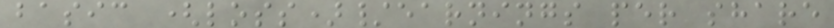basic (loss)/earnings per share
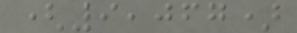(9,067)
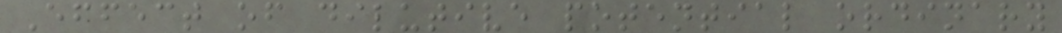Effect of dilutive potential ordinary
